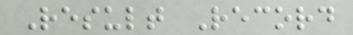Result Record
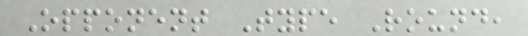Opponent Type Round,
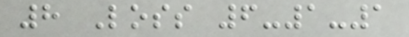8 Loss 6-1-1
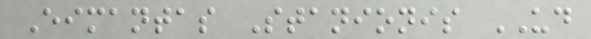Eimantas Stanionis UD
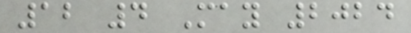12 4 May 2024
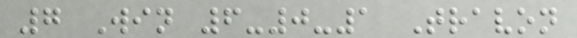7 Win 6-0-1 Travon
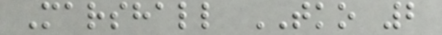Marshall TKO 2
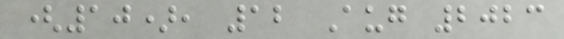(10), 12 Aug 2023
